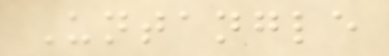Untangle
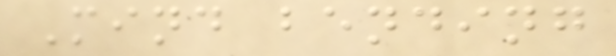Mind bending
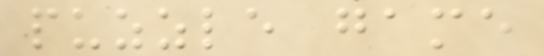puzzle game
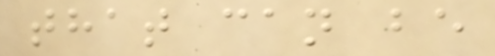that can be
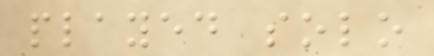played solo
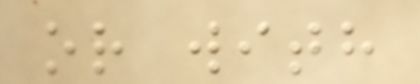or with
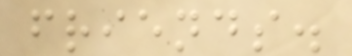friends.
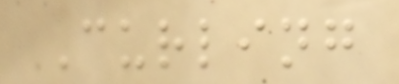Curling
